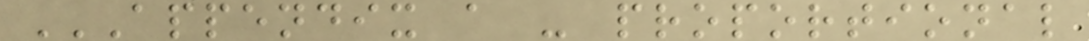APPENDIX A - PROPORTIONAL
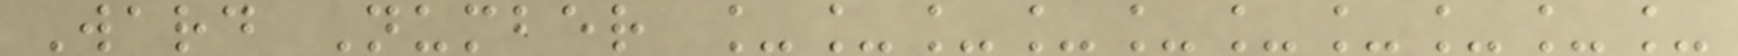Ward Number __________
